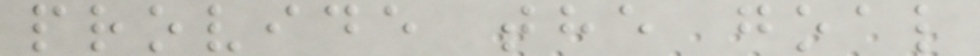provide the goal
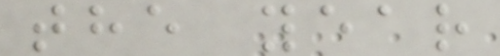the year
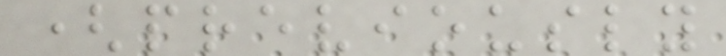(previously
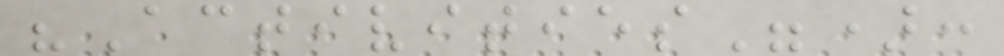"Activities"):
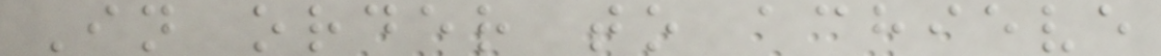In order to achieve
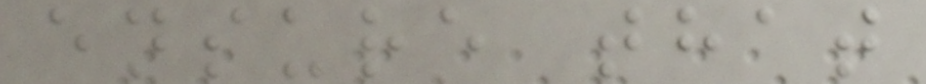ensure that
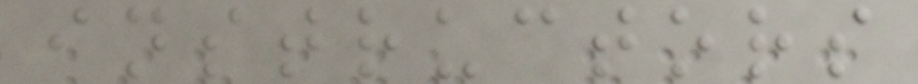instructors
